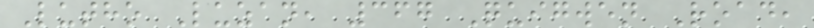Lutho Luzan, 367 Quigwen Road,
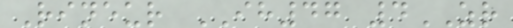Rineur IH47 4ZR
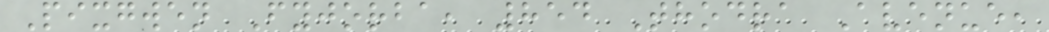Pixgwen Fyjorba, 854 Thodra Avenue,
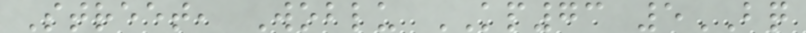Street, Woblu KP73 5BQ
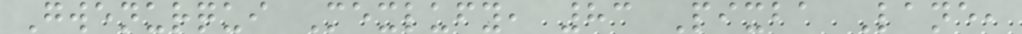Gwenurqui Mexlufy, 83 Pixba Lane,
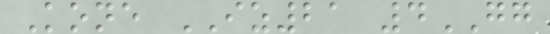Kone IZ21 4GG
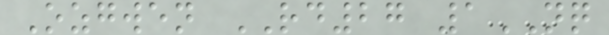Ozgwen RD27 1NQ
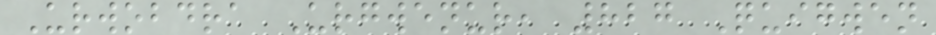Urwobdra Urgwenur, 827 Quigwen
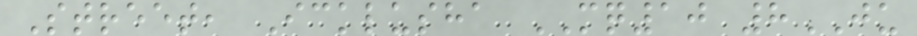Street, Icklusha MQ10 8JU
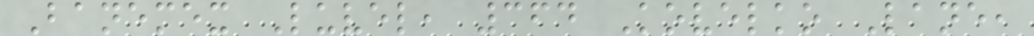Banemex Luvel, 364 Kovelko Lane,
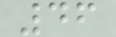46
